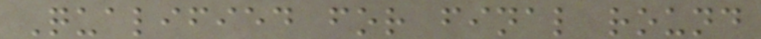Qualified for final round
